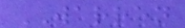WARREN
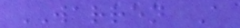WARREN A
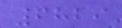6829
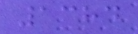1384
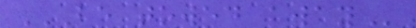BE TOWED AWAY
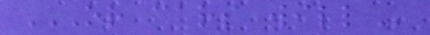OR CARS WILL
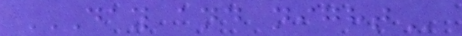DAY AND NIGHT
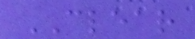CLEAR
